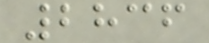2836
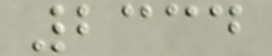2334
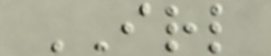IRL
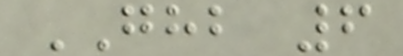GHB 6
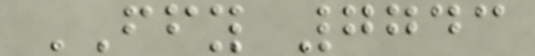FFY 7743
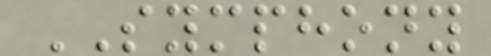SYMPHONY
